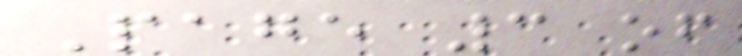Page 3 of
